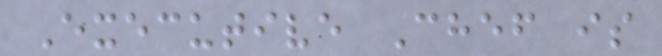Executive Chef is
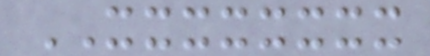XXXXXXXX
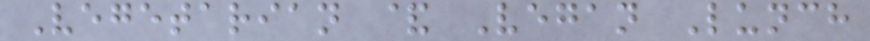Vegetarian & Vegan Lunch
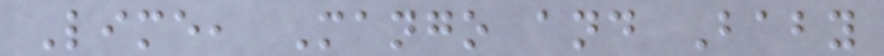Lime, Mango and Baby
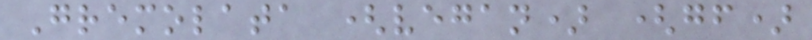Gremolata (vegan) (gf)
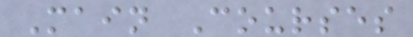Main Courses
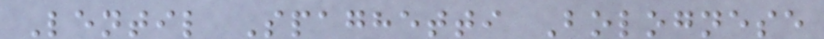Lentil Spaghetti Bolognese
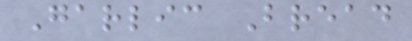Garlic Bread
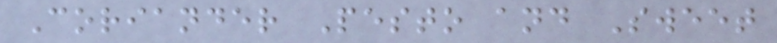Coriander Pesto and Sweet
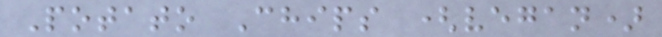Potato Chips (vegan)
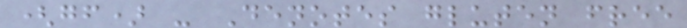(gf) - Denotes gluten free
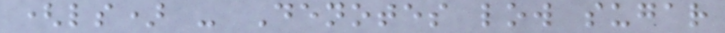(ls) - Denotes low sugar
